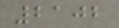2102
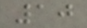10
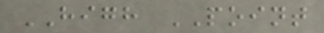HIGH POINT
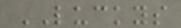LUCKYS
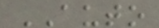AUTO
